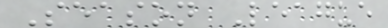Season League
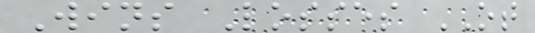Wins Losses OT
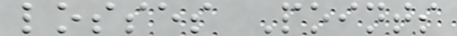losses Points
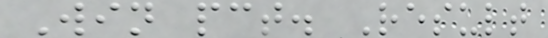Win pct. Result
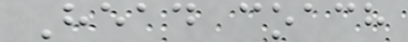Head coach
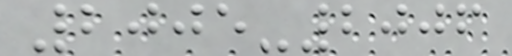2005-2006
